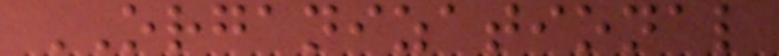ORGANIZATIONAL
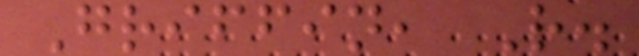Griffin, R.
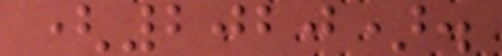(2020).
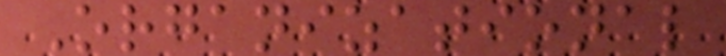Organizational
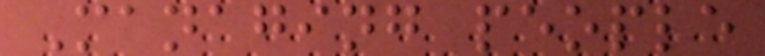Managing people
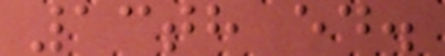13th ed.
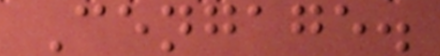Cengage.
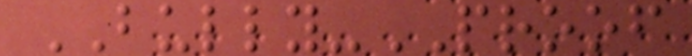BULLY-PROOF
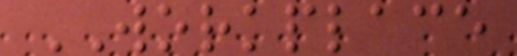WORKPLACE
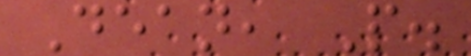Dean, P.
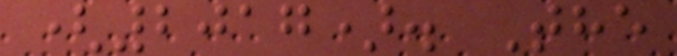(2017). The
